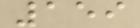159
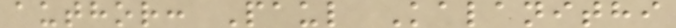author: Paul Kalanithi
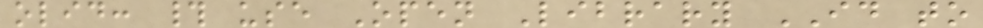olid: # use Open Library ID to
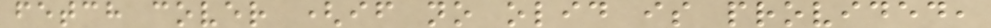fetch cover (if no olid is provided,
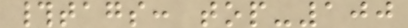#tags: top-100
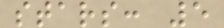stars: 5
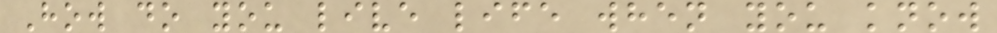How do you live life when you know
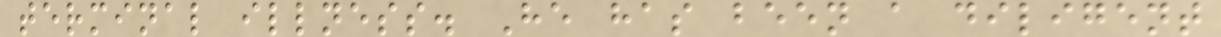terminal illness. He has been a diligent
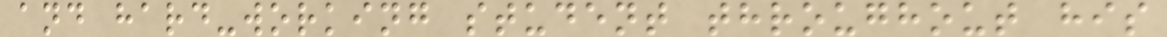and hard-working student throughout his
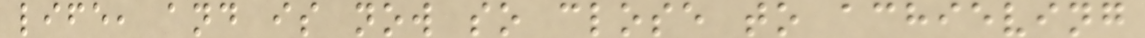life, and is now so close to achieving
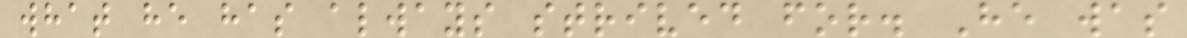what he has always strived for. He was
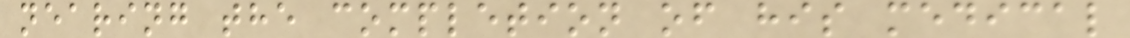nearing the completion of his medical
